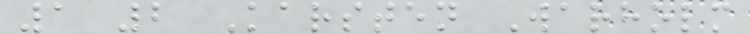1 2 Karsten Warholm
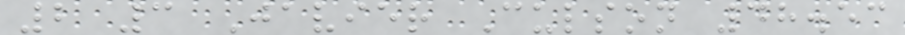2 3 Javier Culson 48.53
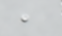,
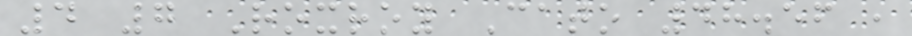4 7 Roxroy Cato 48.56 ,
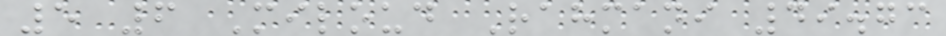5 6 Miloud Rahmani 49.73
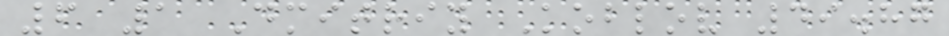6 1 Dmitriy Koblov 49.87
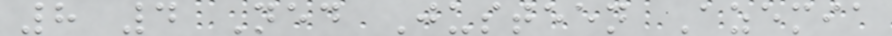8 4 Ned Justeen Azemia
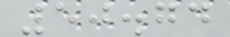50.74
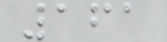161
